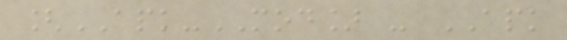[APK-MOD] - APK
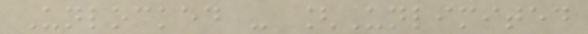Unlocked - [Unlimited
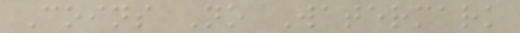Coins No Watermark
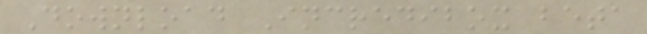Download Incredibox beta
